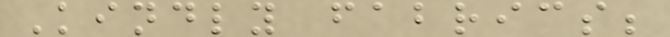Kindly fabrics;
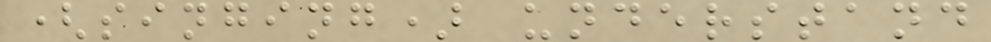(singing) understand
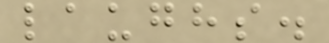laughs.
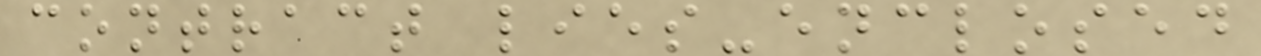contract lies-enclosed
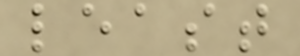least
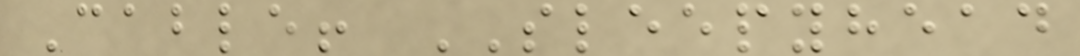Cable! SLEEPYHEAD
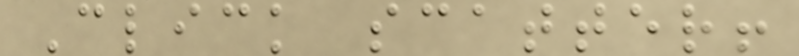Click scatter!
